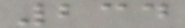234
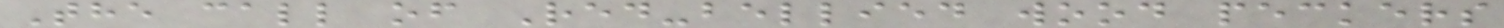The call of Red-bellied wood peckers
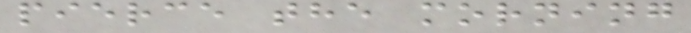pierce the morning
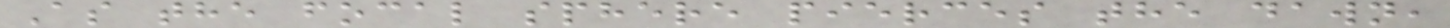As the focal sphere pierces the dawn,
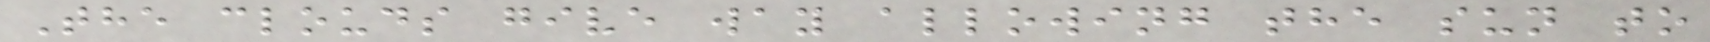The clouds give way allowing the sun to
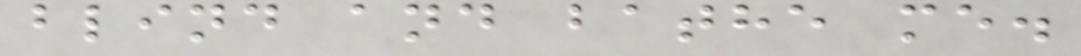blind and bathe me.
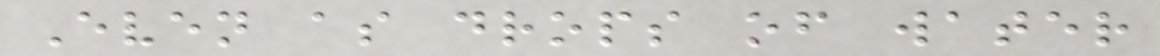Even as drops of water
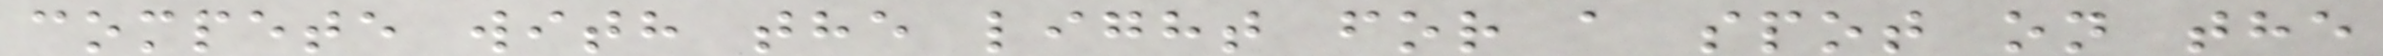compete with the light for a spot on the
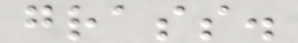grass.
